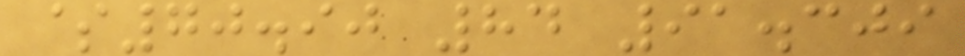$70.90 84 91.309
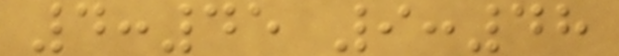4:45 9:48
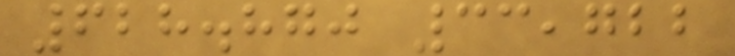628.870 33,722
